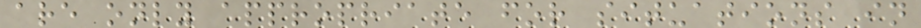are only appropriate for situations in
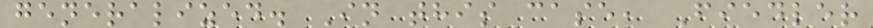generalized. In this case, Fiedler
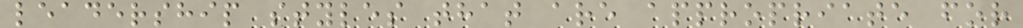leadership styles that are appropriate for
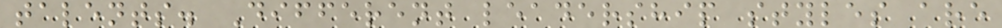talents. Different leadership styles are
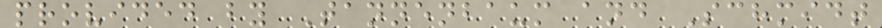provided by Tannenbaum and Schmidt
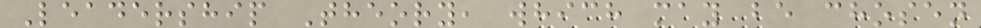Leadership Theory, which may be chosen
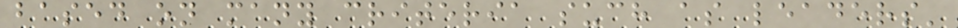based on many criteria such as leaders'
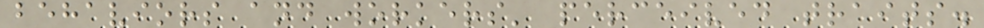behaviors and workers' perceived traits.
